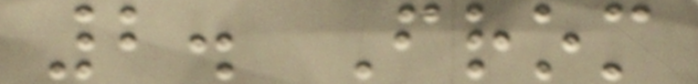2. From
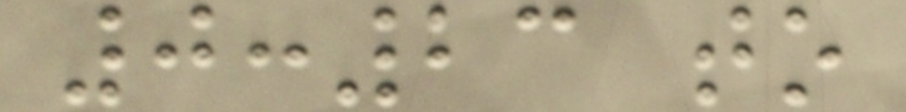0:23 to
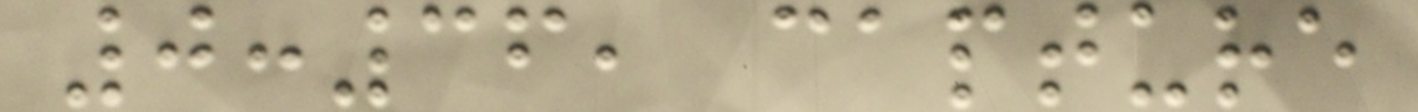0:36, capture
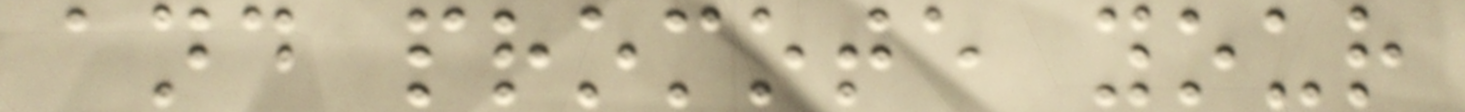and promote your
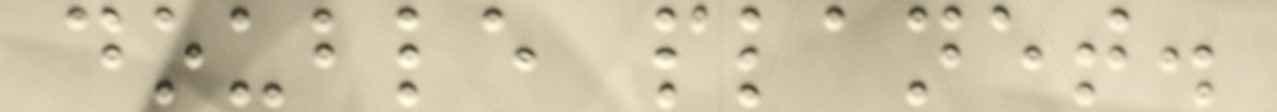double planet.
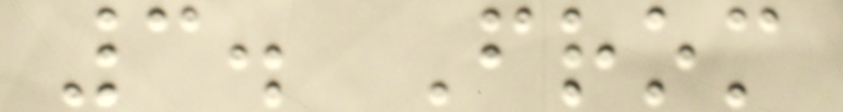3. From
